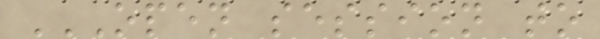OPEN SESSION TO
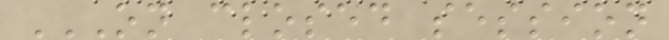ON CLOSED SESSION
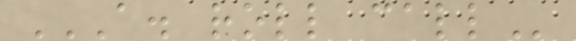A. ROLL CALL
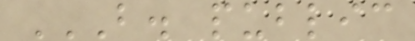B. PUBLIC
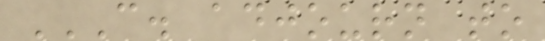C. ADJOURN TO
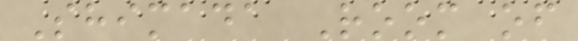Shimada Room of
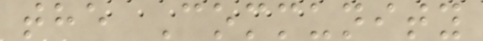the Community
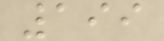199
